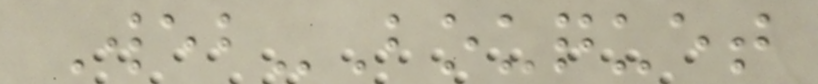Web-Bouquet
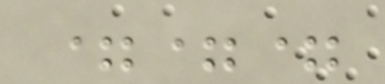===
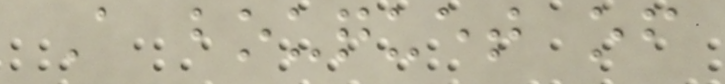A bouquet of
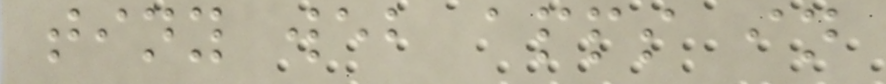tiny web apps in
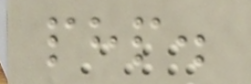php.
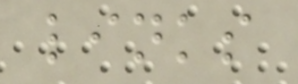links
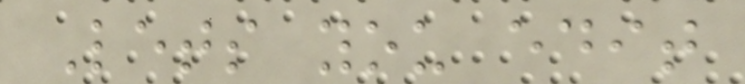Lets you edit
